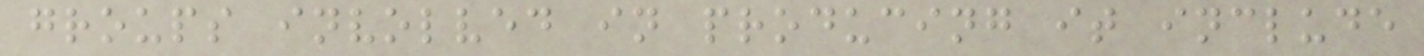groups involved in producing it include
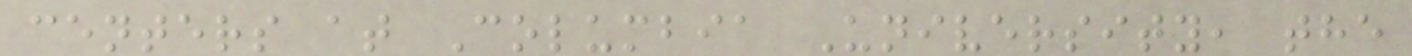centers at Columbia University, the
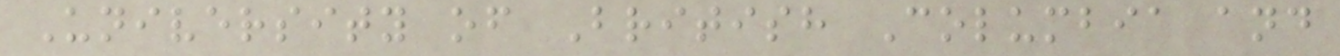University of British Columbia and
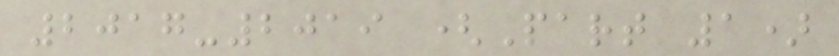2017-2019 (Part 1)
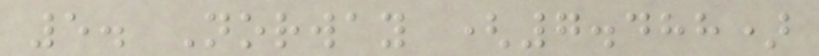5. Norway (7.488)
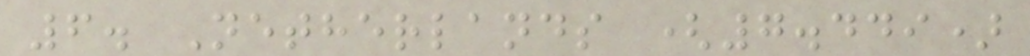6. Netherlands (7.449)
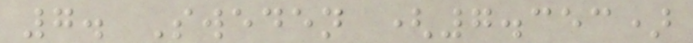7. Sweden (7.353)
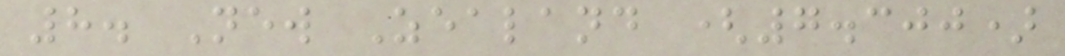8. New Zealand (7.300)
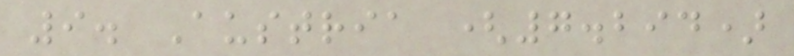9. Austria (7.294)
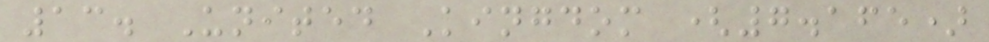13. United Kingdom (7.165)
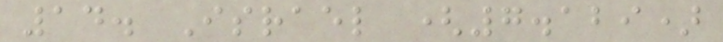14. Israel (7.129)
